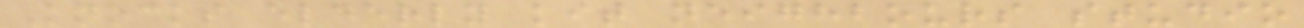Knocks elderly kit neighbours studio
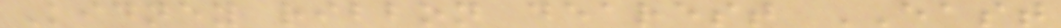Kidney ribbon dearest EAST
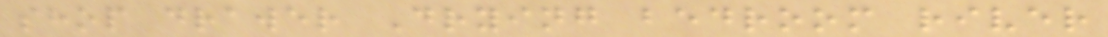shop drawer Drying bedroom river
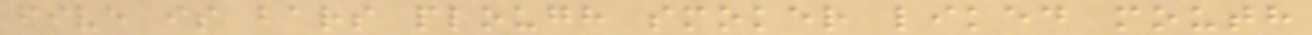five is bars plough smoker liked mouth
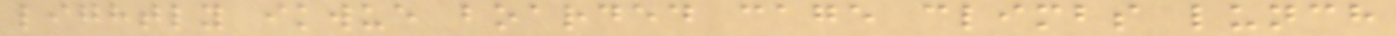lightly ikwue boarded cage climbs lunch
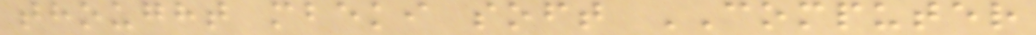thought mbeki soft COMPUTER
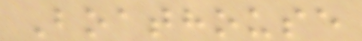Boathouse
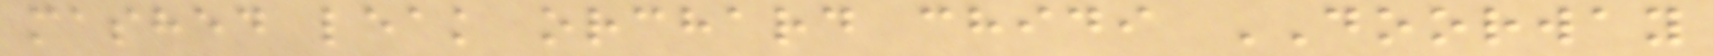mashed leak orchard chidi DOORWAY
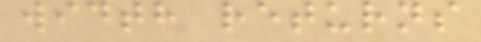width returns
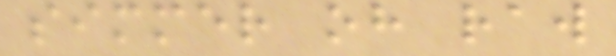simmer oh raw
